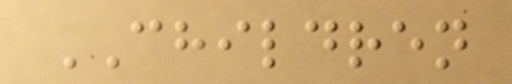CHILDREN
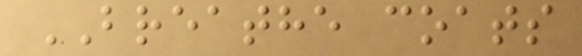BREATHE coats
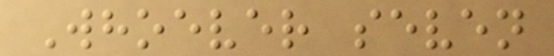Whoever seven
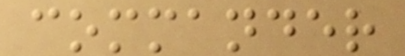commander
